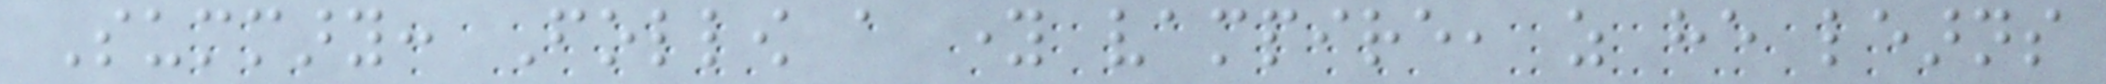Summary: Follow a young vampire, as he learns
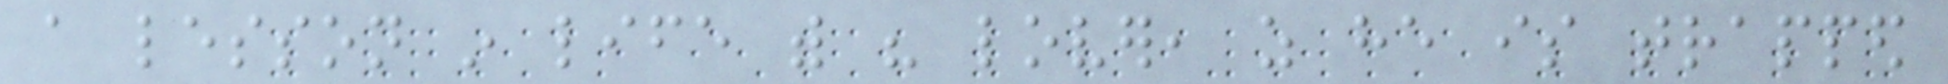a lesson in life with his lover, as he is trapped
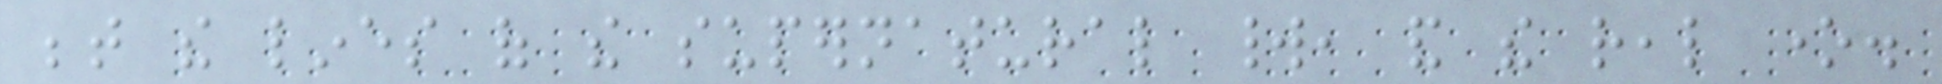between the lines of the supernatural world, and the real one.
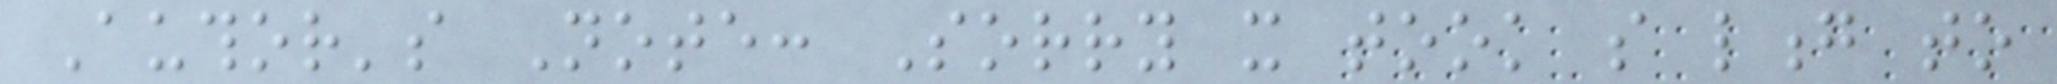Author's Note: Sorry it took so long to
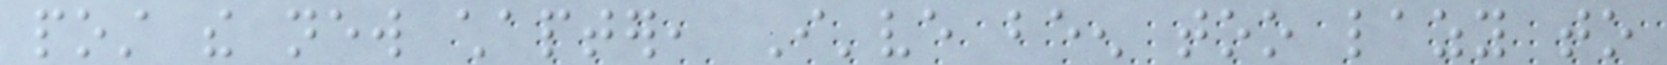post the new chapter, I've been too lazy to
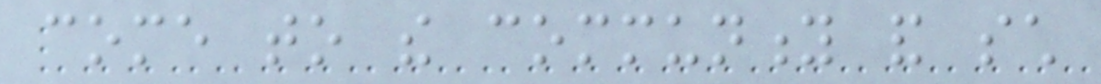come to the community and such
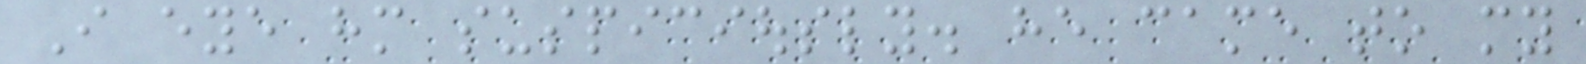I eye him suspiciously. he came to my
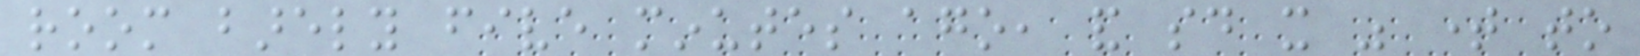room barely five minutes ago, and said it was time to
